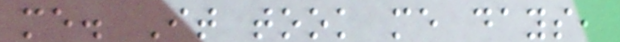me. It took me days,
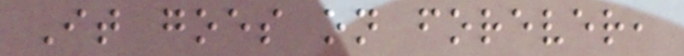It goes on forever,
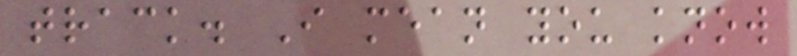track. I mean you know
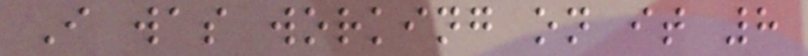I was working on it 8
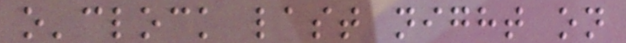o'clock last night on
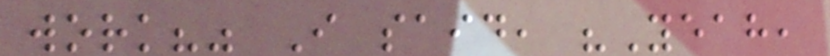work?" I said, "Yeah,
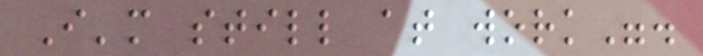I'm still at work".
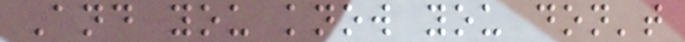And you know you don't
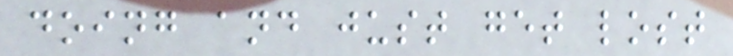doing and just get lost
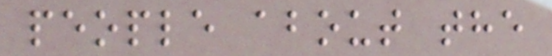people about the
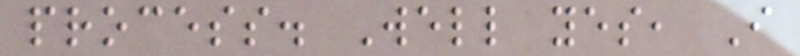process. Well yes, I
